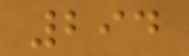294
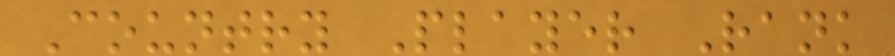Country Player Rank
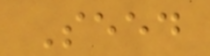Seed
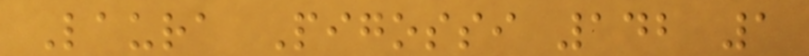Laura Pigossi 142 1
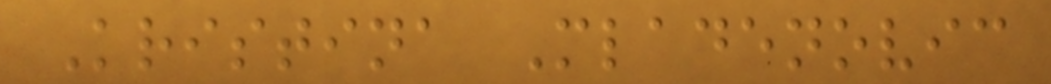Kristina Mladenovic
